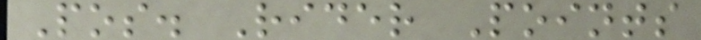Pos. Rider Points
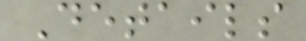Details
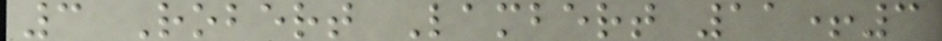3 Robert Lambert 11+3
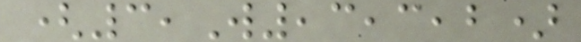(3,W,3,3,2)
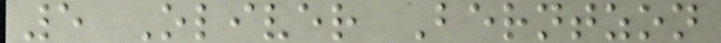5 Oliver Berntzon
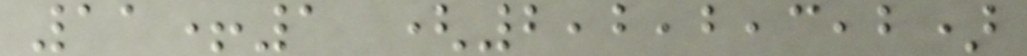11+1 (2,2,2,3,2)
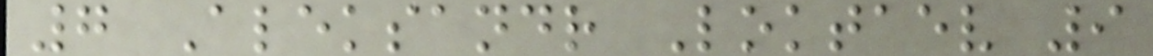7 Aleksandr Loktaev 9
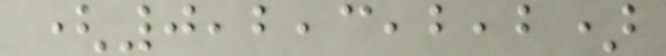(0,2,3,2,2)
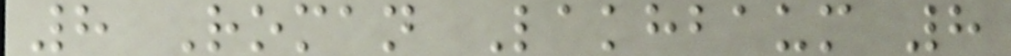8 Roman Lakhbaum 8
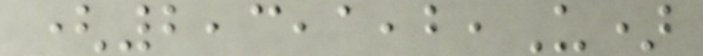(2,3,1,2,U)
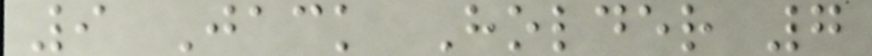9 Jack Holder 7
